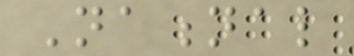National
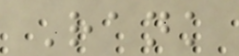Rank
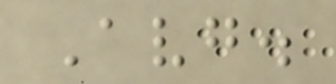Avg.
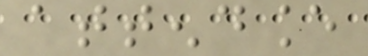attendance
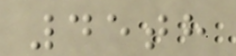45th
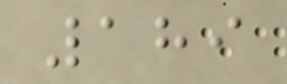189
